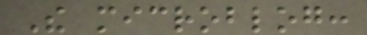The microblog:
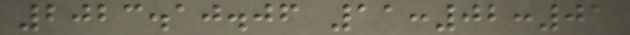2023.10.06 11:02:01
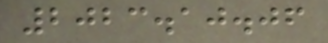2023.10.06
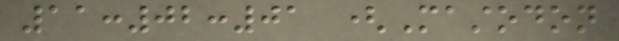11:02:01 (Mastodon
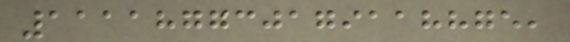111187730179118875,
